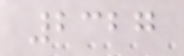2327
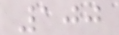100
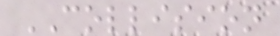COLLISION
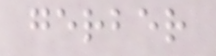gerber
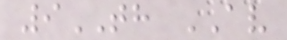9TH AV
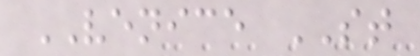VENICE ST
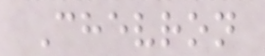Chevron
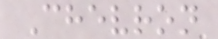Chevron
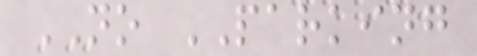NO PARKING
